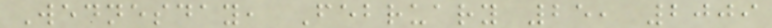Wednesday, February 25, 2009
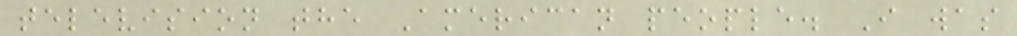television the American people. I was
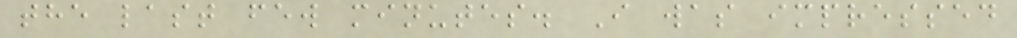the last few minutes. I was impressed
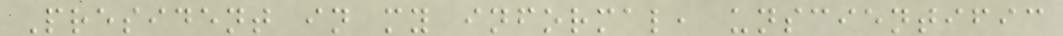President in my informal, unscientific
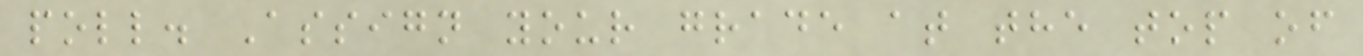poll. Assign your grade at the top of
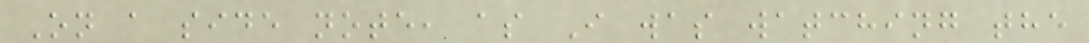On a side note, as I was watching the
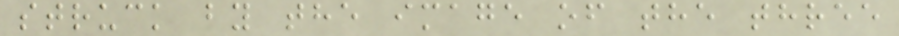struck by the image of the three
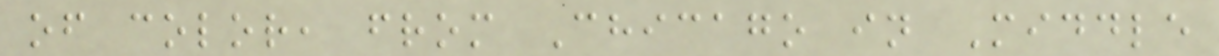of color, from Chicago in Middle
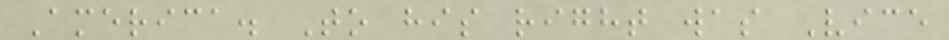America. To his right was Vice
